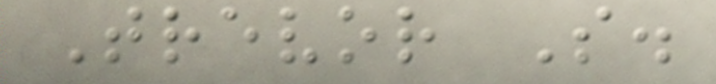Trevor S.
